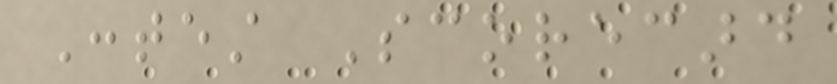Contest Scorecard
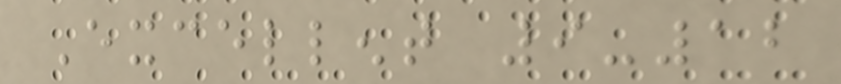Excellent 9-12
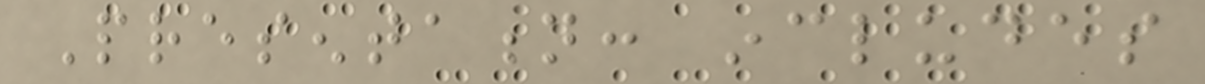Presentation: includes
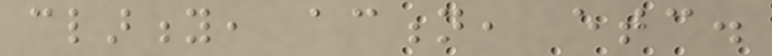clarity, action, etc.
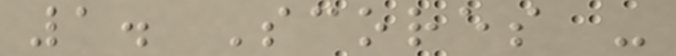1. Scores -
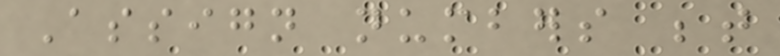Assign numbers between
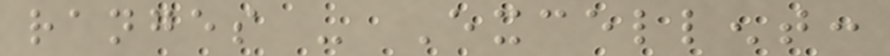ranges - Excellent:
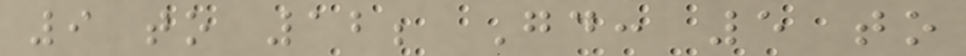9 to 12; Good: 5 to
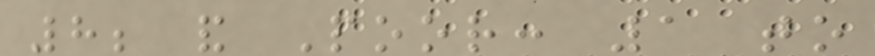8; and Poor: 1 to
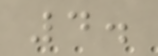4.
